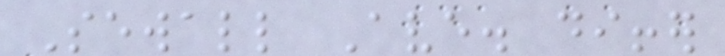Sewall Ave. differ
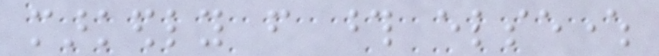markedly from those elsewhere
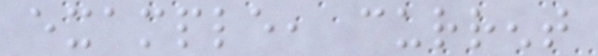example, current
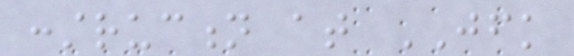construction at JFK
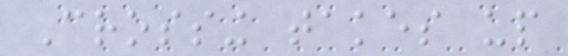Crossing takes up
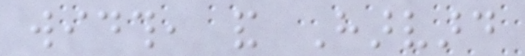width, and Harvard
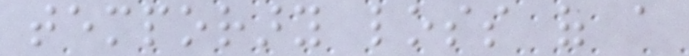temporary loss of a
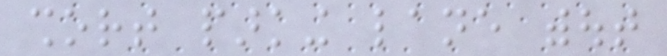short parking lane without
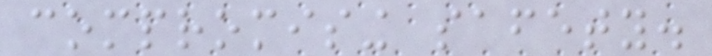compromising safety.
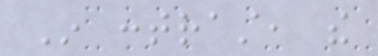In contrast, the
